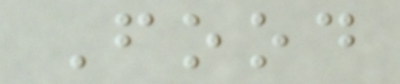Food
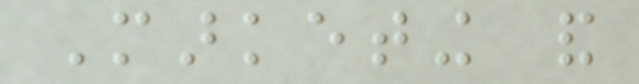Marketing and
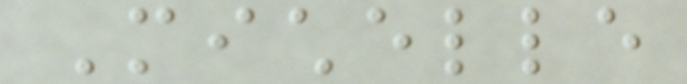Michelle
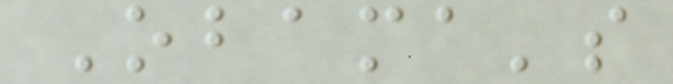Obama's
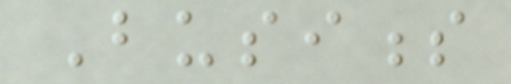Business
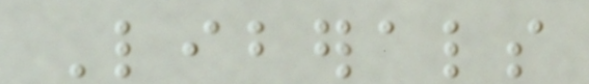Liberals
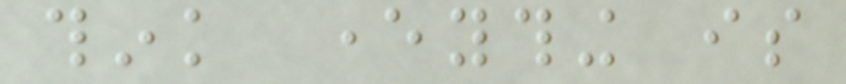think everything is
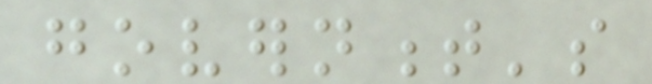government's
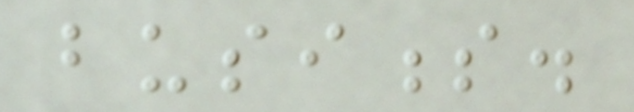business.
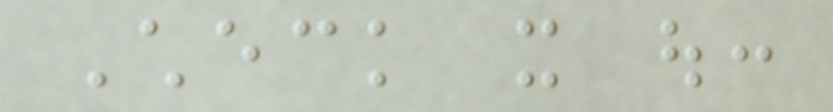Check it out:
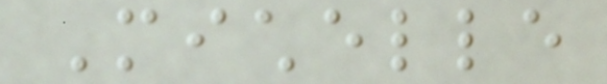Michelle
